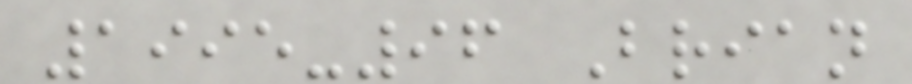1995-96 Brian
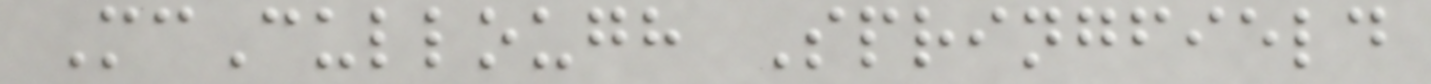McCullough Springfield
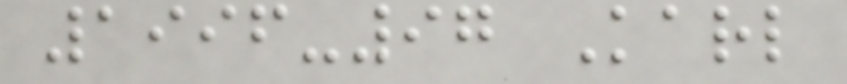1996-97 Karl
